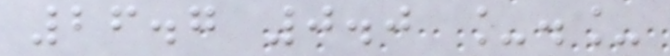26.7 0.0 _._
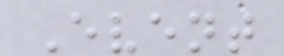Event
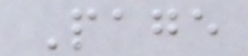Page
